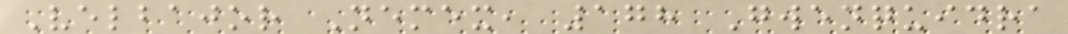Velbajor Nemex, 178 Gwenquidra
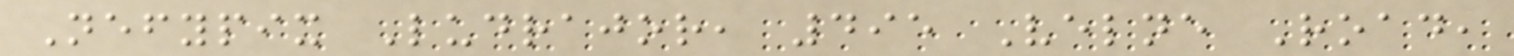Nefypix Ludrajor, 495 Velne Road,
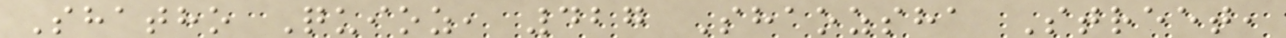Shatho Quioz, 427 Shaozsha Street,
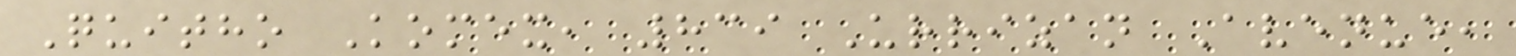Quitho Komex, 839 Urrizan Avenue,
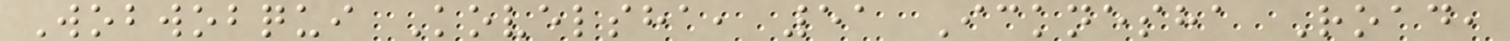Wobwobqui Kovelsha, 51 Icknesha Road,
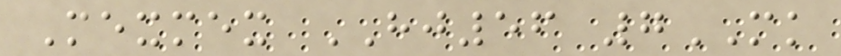Mexmex HJ56 7MK
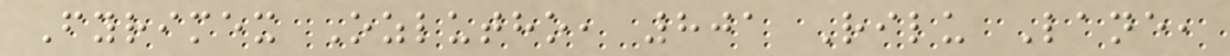Fyrimex Ozlutho, 801 Rilu Lane,
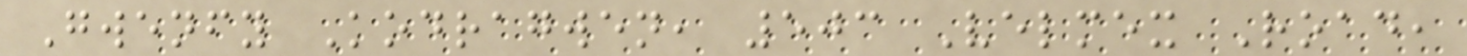Gwenfy Kodragwen, 503 Velmex Road,
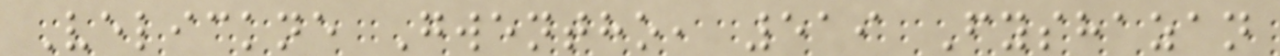Velickne Gwentho, 519 Fyshazan
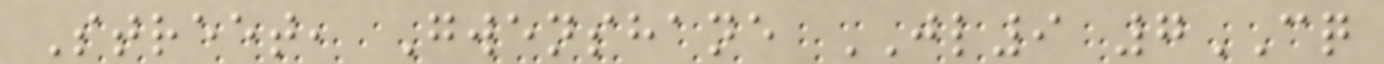Street, Gwenshane JL9 7CQ
